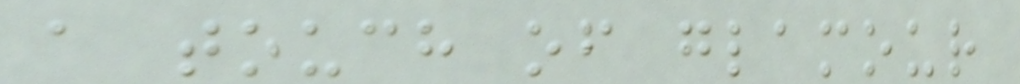a touch of glamour
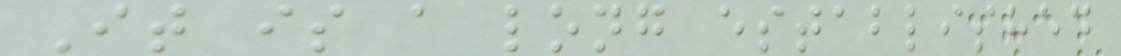It is a long established
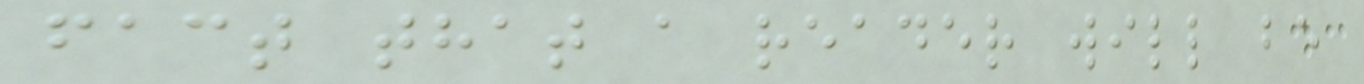fact that a reader will be
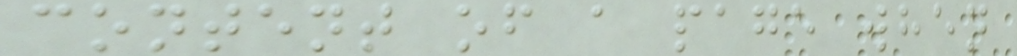content of a page when
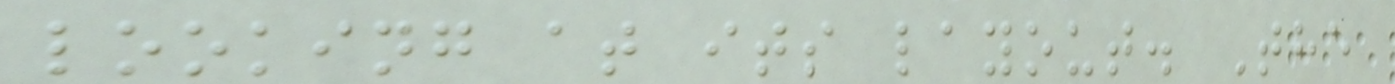looking at its layout. The
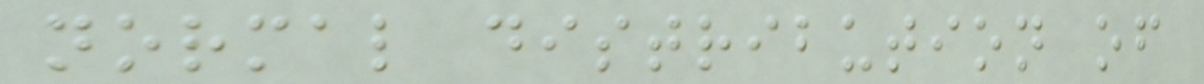normal distribution of
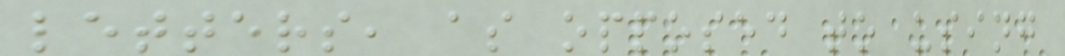letters, as opposed to using
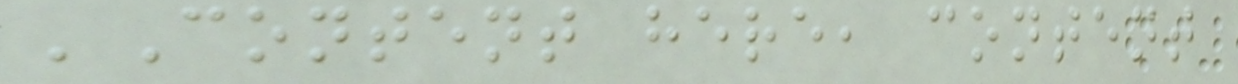'Content here, content
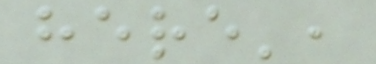here',
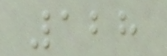128
